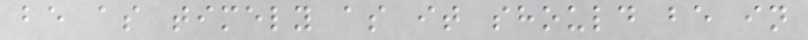be as timely as it should be in
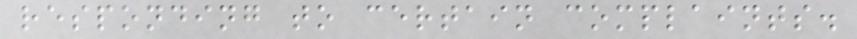responding to certain complaints.
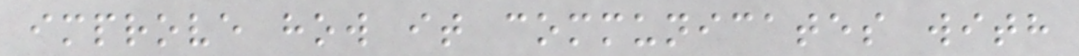improve how it communicates with
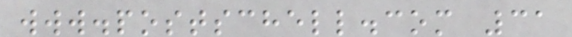www.postschell.com 31
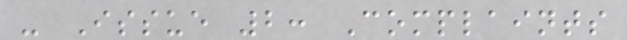- Issue 2: Complaints
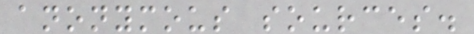anonymous sources.
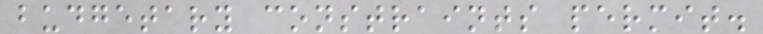budgetary constraints permit.
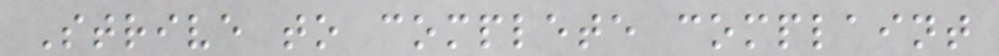Strive to complete complaint
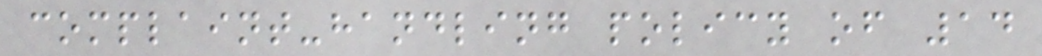complaint-handling policy of 14
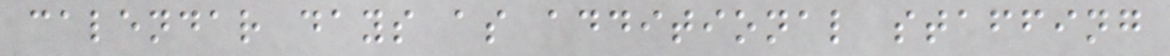calendar days as additional staffing
